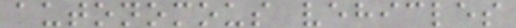autonomous vehicles
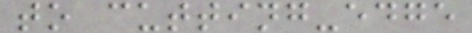to cutting-edge
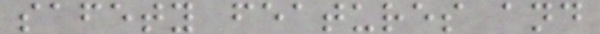safety features and
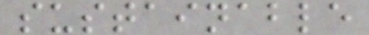sustainable
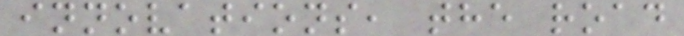innovations, the road
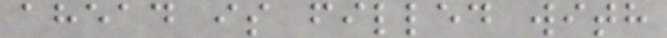ahead is filled with
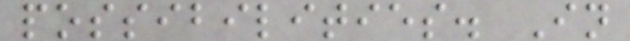possibilities. In
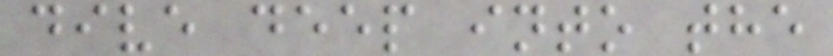dive deep into the
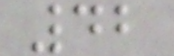42
